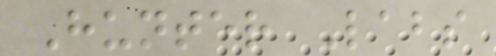Hunter Labs
